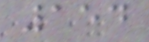154
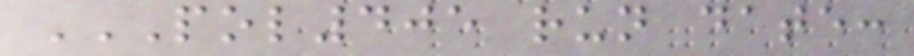POL405 RUN DATE:
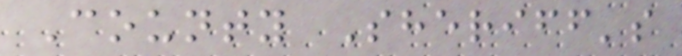County Sheriff's
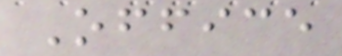Office
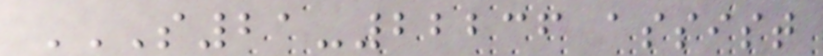S21-22236 ASSIST
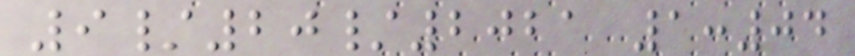9/20/2021 1:04
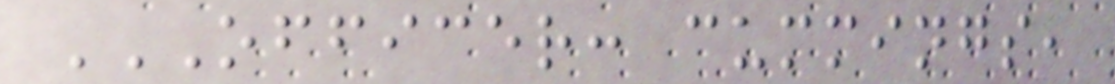OFFICER: CUMMINGS,
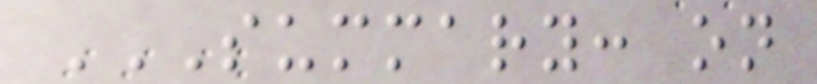SUMMARY: ON
